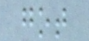got
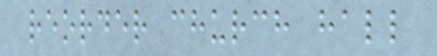reorder church hall
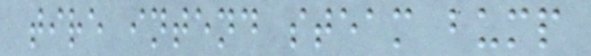tire intend steam bump
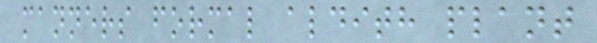manners formal aldith plant
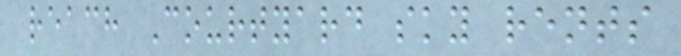reach Courtyard sky rents
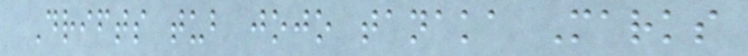Drifts tub jojo tanaka Marks
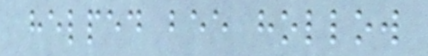helped bee hollow
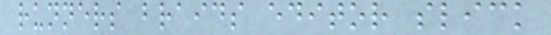runners braids editor slick
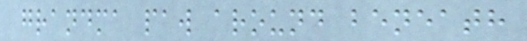grandma paw around beneath
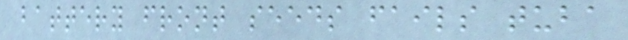battery front seeds fails tuba
